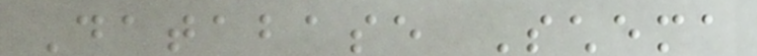Database Schema
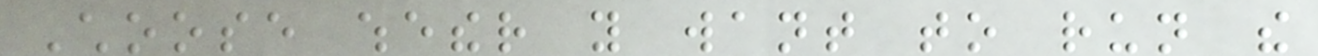Choose whether you want to run the
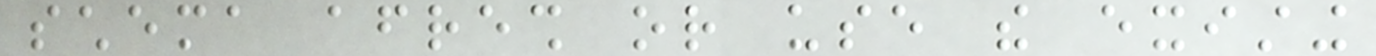schema afresh or use the existing
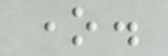one.
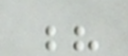?
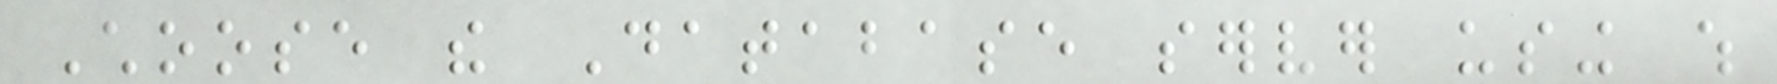Choose the Database server using which
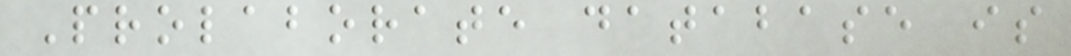Prolaborate database is
